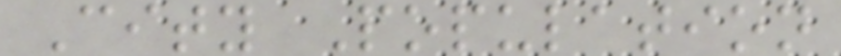City Population
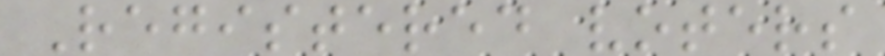Registered voters
